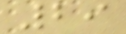29
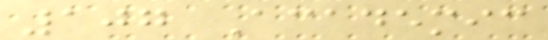107 Academic
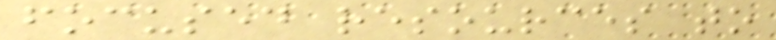focused resources to
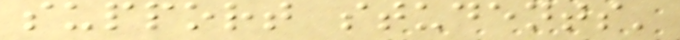support students'
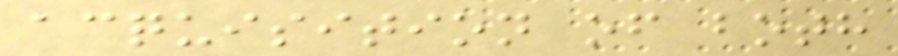acquisition of both
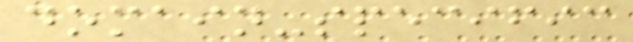domain-specific
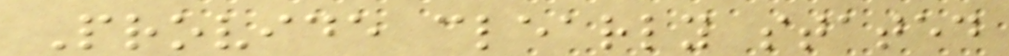Provide clearly stated
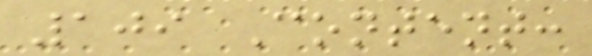109 Content:
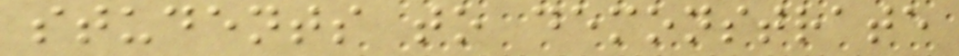students to demonstrate
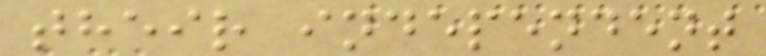their independent
